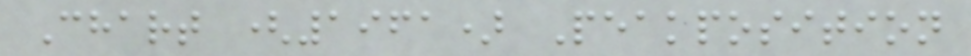Chart (1961) Peakposition
